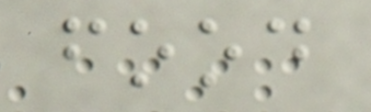food
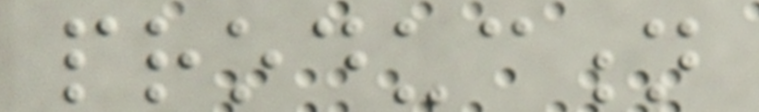production
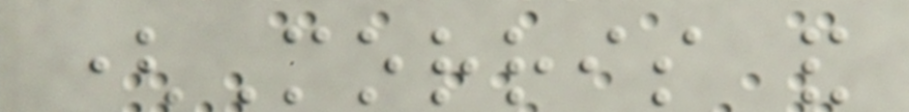(Morris and
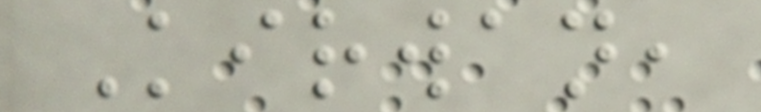Kirwan,
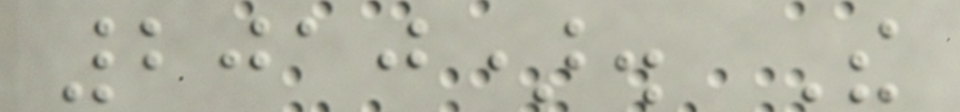2010). The
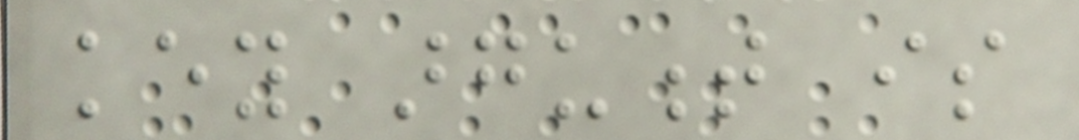key argument is
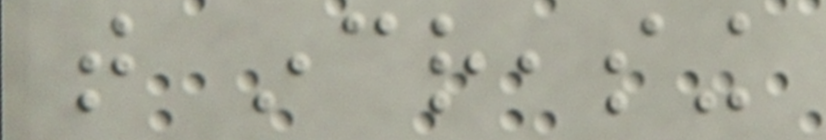that increasing
